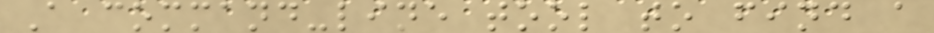A command-line tool to find a
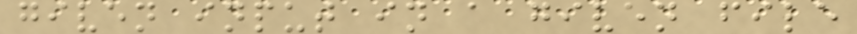given input in a given file
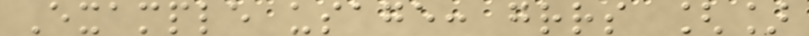Example usage: grrs []
